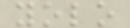yolo
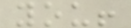you!
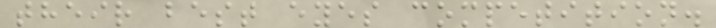their best eyes competition.
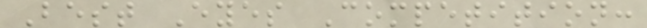Best Eyes Competition:
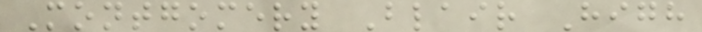Montgomery Blair High
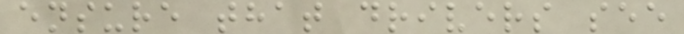ensure that drivers see
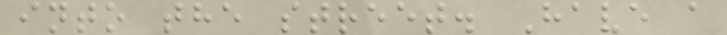into the street. Have a
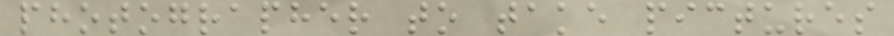photographer to take pictures
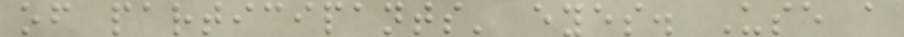of participants' eyes. Use a
